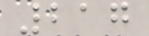217
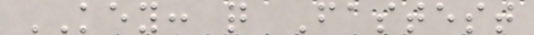KEY: q Fastest
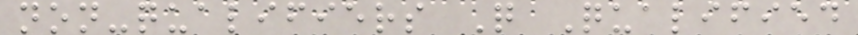non-qualifiers Q Qualified
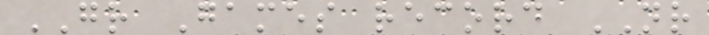GR Games record NR
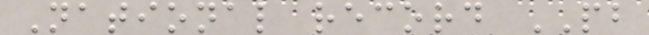National record PB
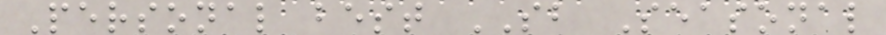Personal best SB Seasonal
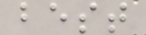best
